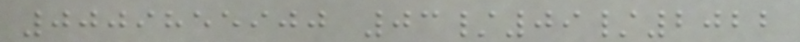0009855900 03/09/2022
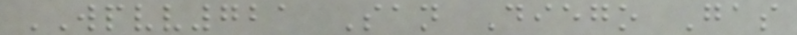WPVV721 San Diego Gas
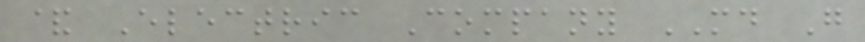& Electric Company MD G
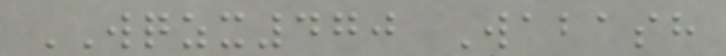WQZX470 Wabash
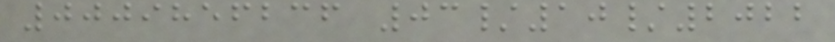0009856236 03/10/2022
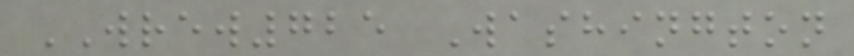WREW725 Washington
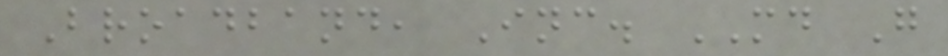Broadband, Inc. MD G
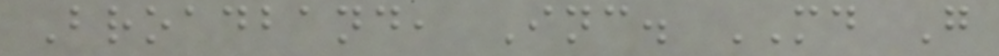Broadband, Inc. MD G
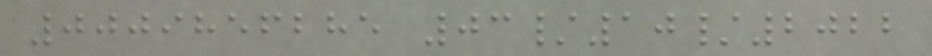0009856285 03/10/2022
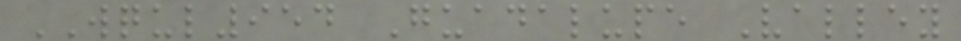WQUL954 Guadalupe Valley
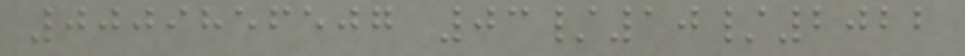0009856507 03/10/2022
